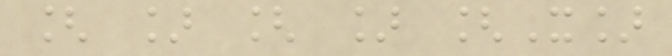[ ] [ ] [X]
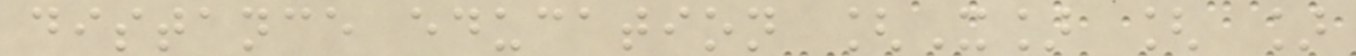distance education [X] [ ]
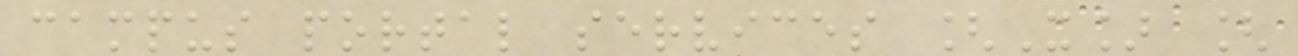campus portal services [X] [
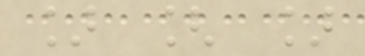] [ ]
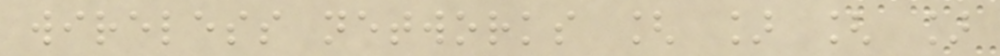wireless networks [ ] [ ]
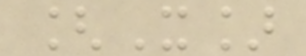[X]
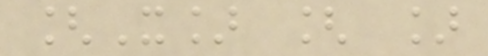[X] [ ]
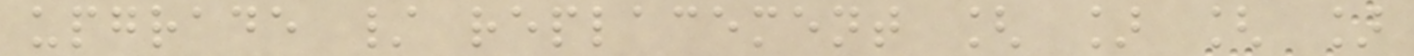upgrade / replacement [ ] [ ]
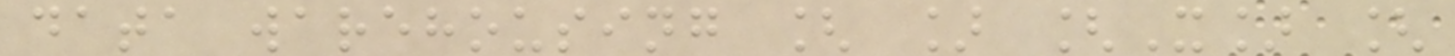data warehousing [ ] [X] [
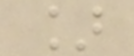]
